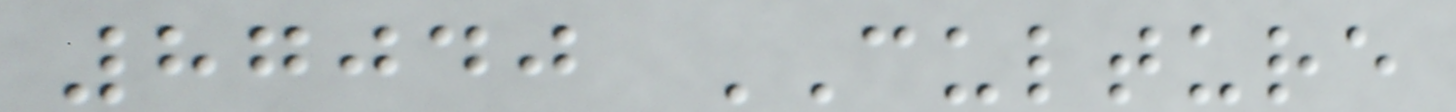87040 CULTURE
